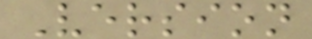Version
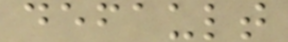default
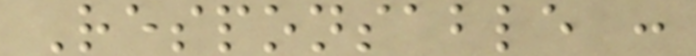Responsable :
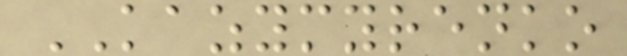KAZYMYRENKO
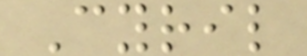Cyril
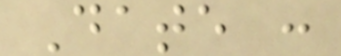Date :
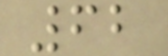62
